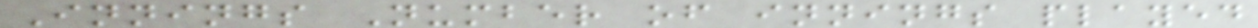Innings Number of innings played
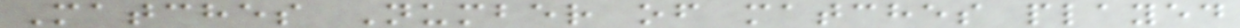Matches Number of matches played
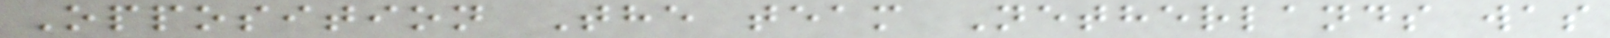Opposition The team Netherlands was
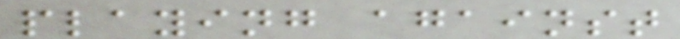playing against
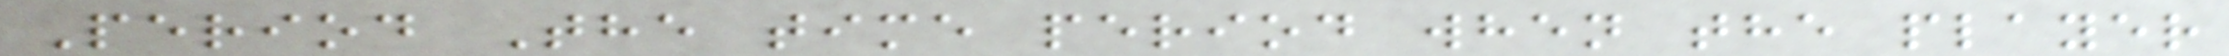Period The time period when the player
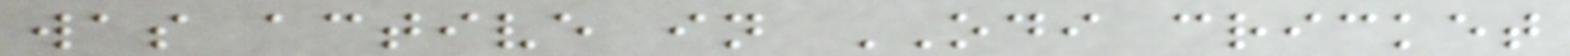was active in ODI cricket
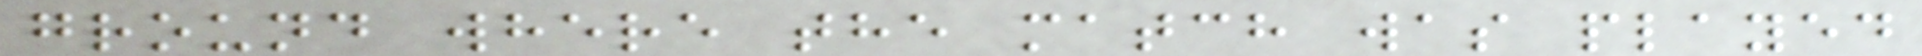ground where the match was played
